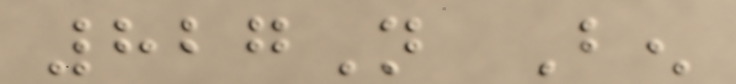827N Ben
